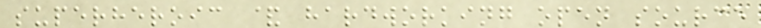superheroic & hardworking open source
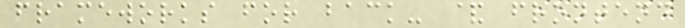frameworks for back- & frontend
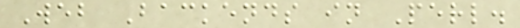Web Backends in Perl.
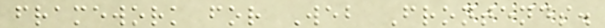framework for Web Frontends.
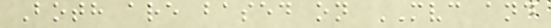Both are based on MVC and
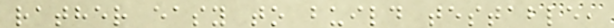rather easy to build testable,
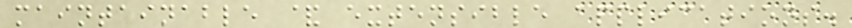maintainable & extensible applications.
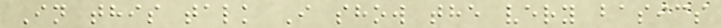In this talk I show the very basics
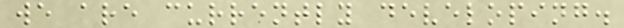we are currently developing.
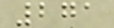271
